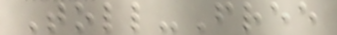Toll-Free
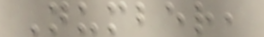Number,
